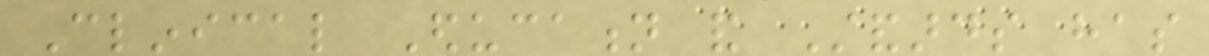Clinical Education and Standards has
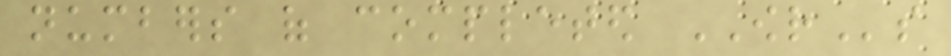numbers of completed OWRs
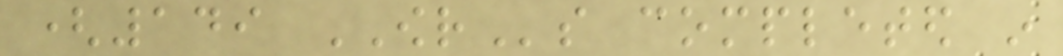(149 OWRs completed in
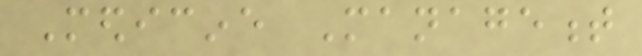Medicine Management
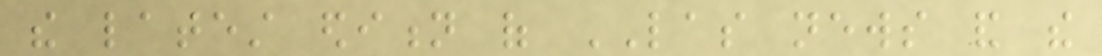the latest edition of LAS news and the
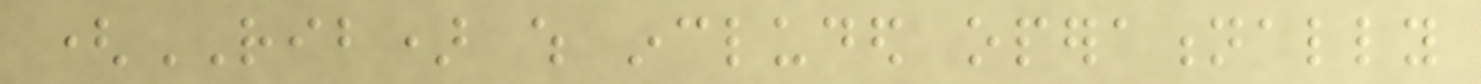(RIB) which included operationally
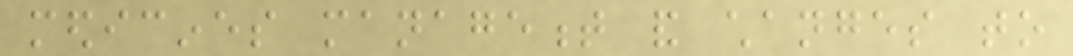medicines management and changes to
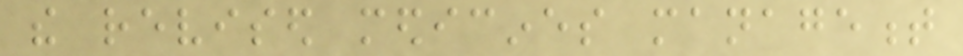the revised medicines management
